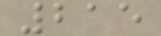215
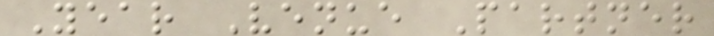Year Venue Partner
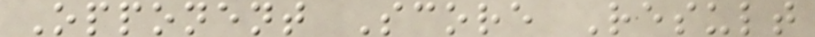Opponent Score Result
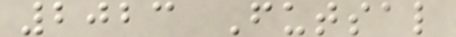2023 Futsal
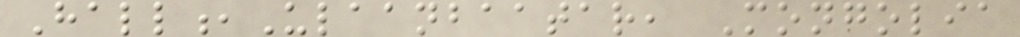Hall,Ulaanbaatar, Mongolia
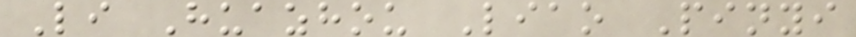Li Huazhou Liao Pinyi
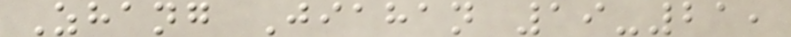Zhang Jiahan 19-21,
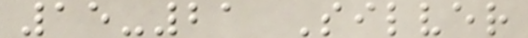15-21 Silver
